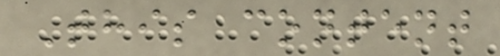This content
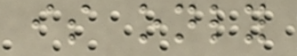is only
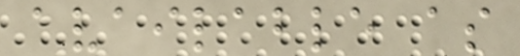available as
